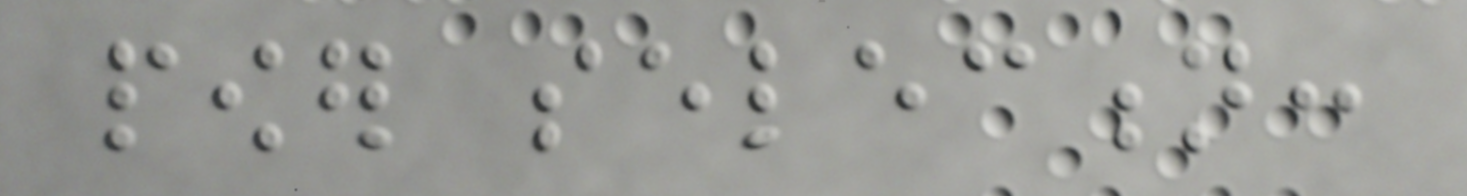power selection:
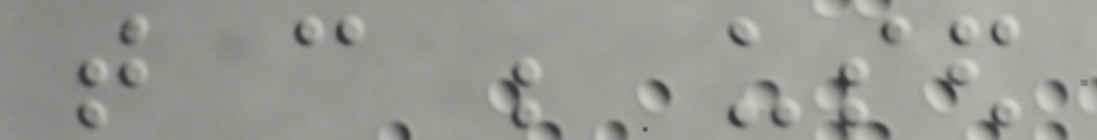that can be used
